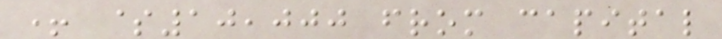+ $10,000 from capital
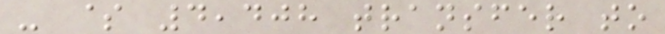- $ 4,408 transfer to
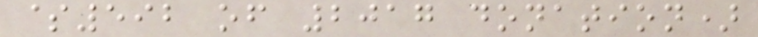$592 of 2017 donation)
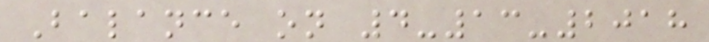Balance on 4-13-2018
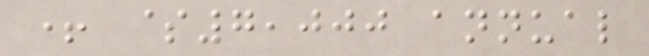+ $7,000 annual
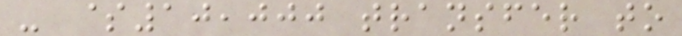- $10,000 transfer to
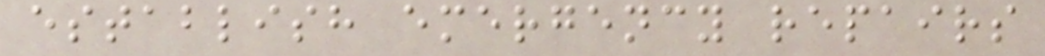establish emergency repairs
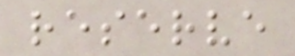reserve
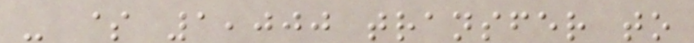- $ 1,000 transfer to
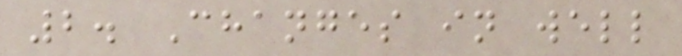2. Changes in well
